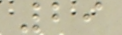29
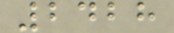2428
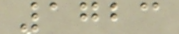1723
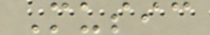Music
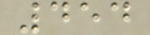454
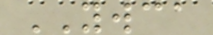YWCA
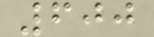600
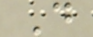D
